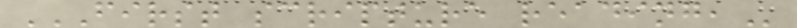FIRST SCRIPTURE READING,
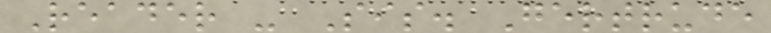Reader - Sis. Gertrude
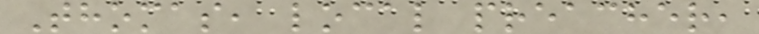Thomas, local preacher,
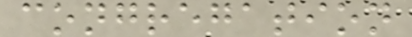congregation
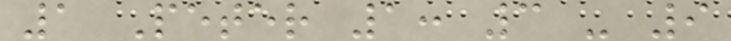1 Peter 1: 3 - 9
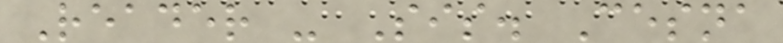Reader - Sis. Cesna
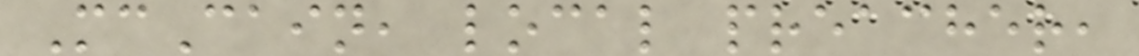McCain, local preacher,
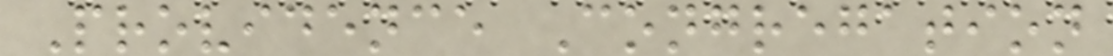Providence Congregation
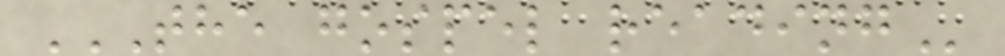THE GOSPEL READING
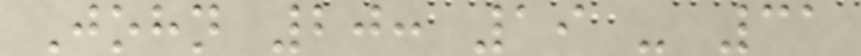John 20: 19 - 31
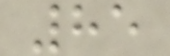85
